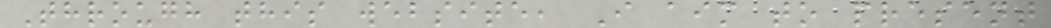Through this website, I aim to present
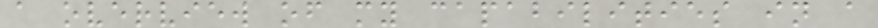a overview of my capabilities in a
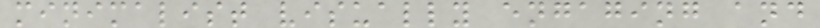minimalist visually engaging and
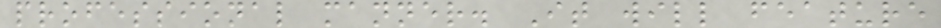professional manner. It will feature
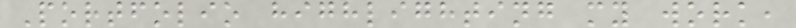Portfolio highlighting my work,
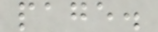page.
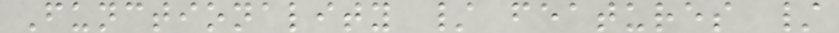Functionality / features /
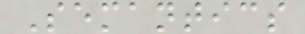Semantics
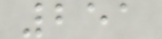251
